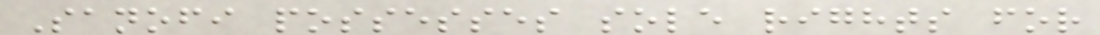Sanofi possesses sole rights for
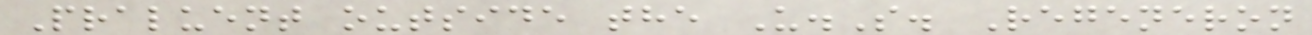Praluent outside the U.S. Regeneron
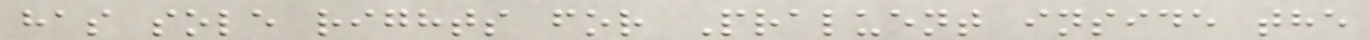has sole rights for Praluent inside the
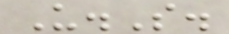U.S.
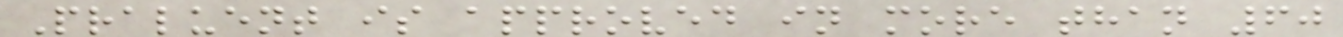Praluent is approved in more than 60
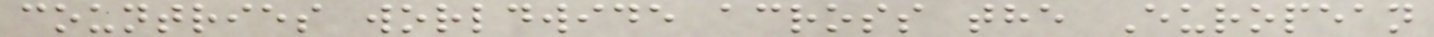countries worldwide across the European
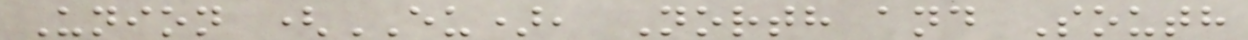Union (EU), North and South
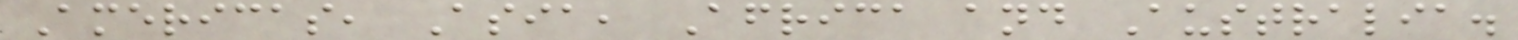Americas, Asia, Africa and Australia.
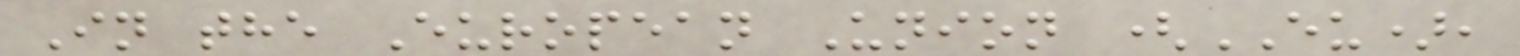In the European Union (EU),
